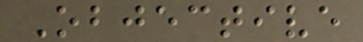Objective
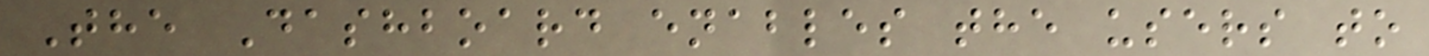The Dashboard enables the users to
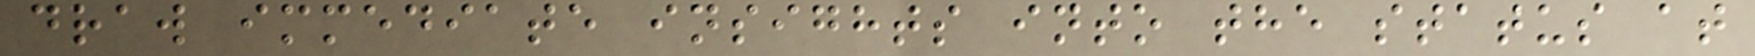draw immediate insights into the status at
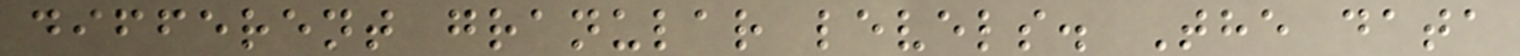different granular levels. The data
